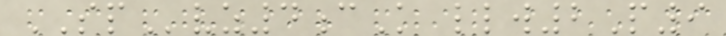SPvz4cK llw2P9
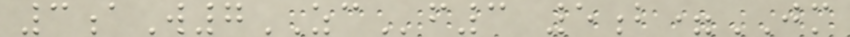3aW7ZCf3 5b=JM
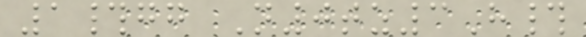1#gg N0tz3H#
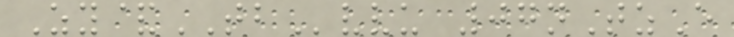Zy&TBvvu 07nTzE
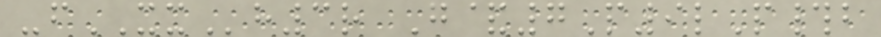-fXXh3r G&7P9lP#b
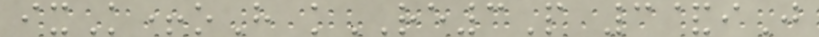ixK+oH kRE3P 3&iJ
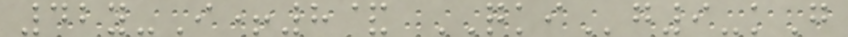42y-I+8& QKIg9-kG
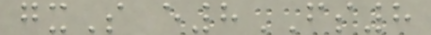gxS e8FS8
